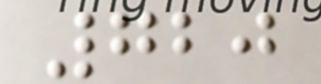720
